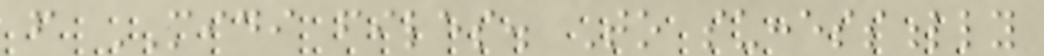from MIDI files. To successfully
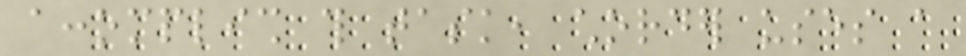accomplish this task, chorder uses a
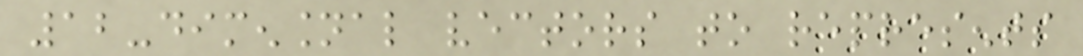12-dimensional vectors to represents
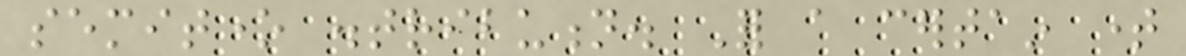semitone distribution. For a certain time
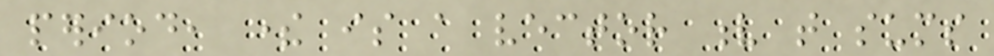period, there is a vector v that sums
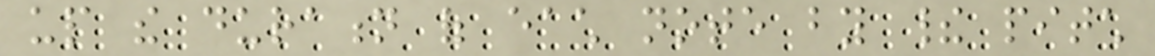up the duration of each note by their pitch
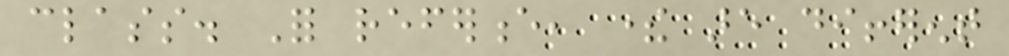class. For reference, there are different
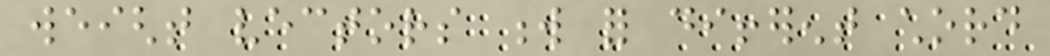weight vectors w for different chord
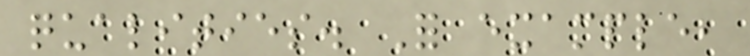qualities. For example,
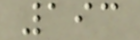193
